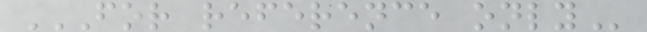FOR REFERENCE ONLY
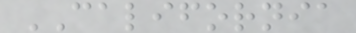CALIFORNIA
